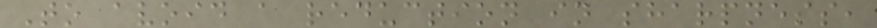To avoid a reduction in sharpness,
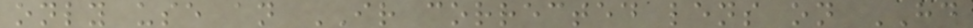only use an IR corrected lens on HD
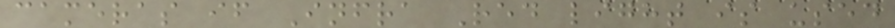cameras if Infra Red light is used
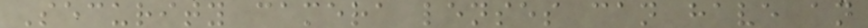Security camera lenses can have an
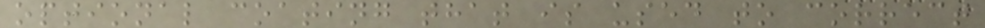optional coating that is used to correct
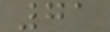71
